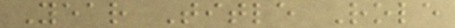Year Title Role
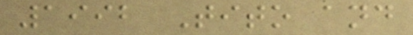1992 Tito and
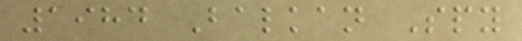1984 Balkan Spy
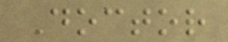Doctor
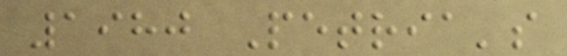1980 Petria's
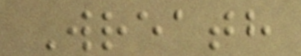Wreath
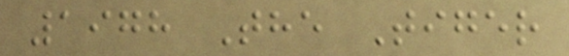1978 The Tiger
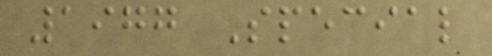1977 Special
